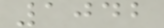1042
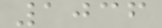1036
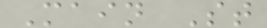Main St
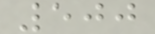500
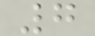7
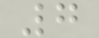7
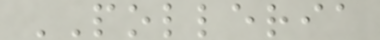POLLERIA
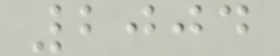2004
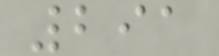291
